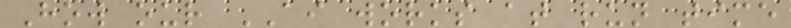How our AI works at run time
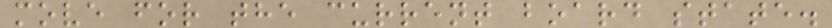move for the current board state.
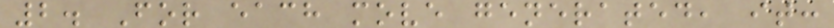2. For each move generated, it:
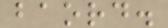baord.
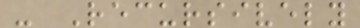- Recursively
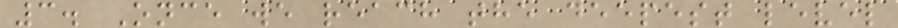3. Once we reach the deepest level
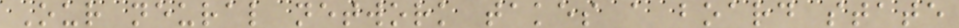Our neural network takes a board state
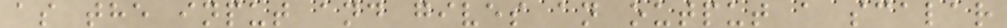as the input and gives an output a scalar
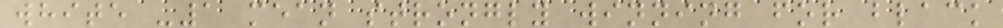white -1 mean strongly winning for black
